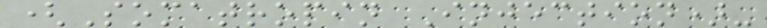(Somatropin Injection)-
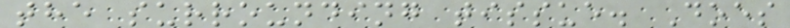the surrounding tissue. Does
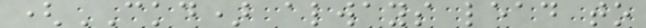(CKD) always lead to
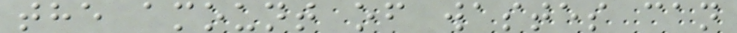the amount of wastes can
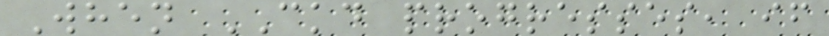When CKD progresses, if
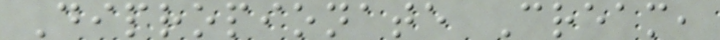Dipropionate Cream,
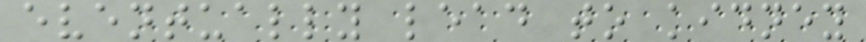eventually lead to kidney
